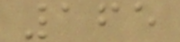165
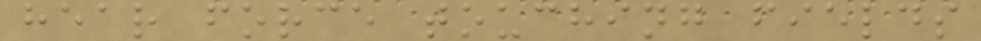hear force touching fields
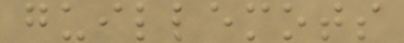guillemots
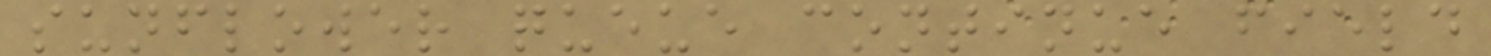sunflower queue continue field
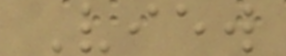View
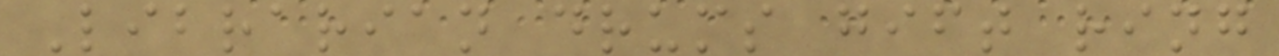Librarian drums gift ring
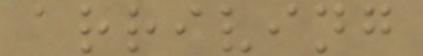arriving
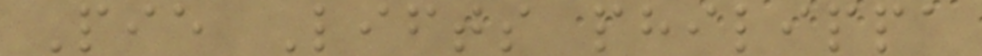Pie Lifts philippa
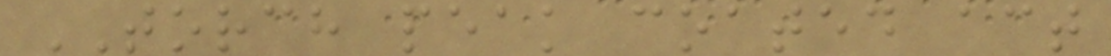TORCH peak coated act
